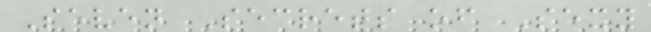Seven Secrets of Sexy
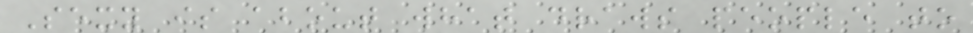Sexy is about what draws people to
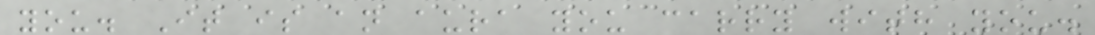you. It is an aura you carry with you.
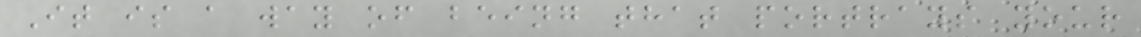It is a way of being that portrays your
